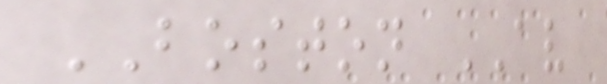BOSTON AV
